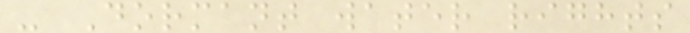- Dormant water rights
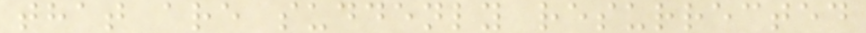that are suddenly resurrected
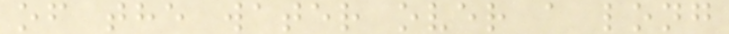of the water over a long
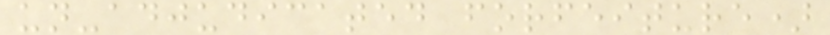un-adjudicated forfeiture)
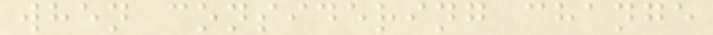when considering change
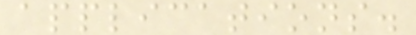applications.
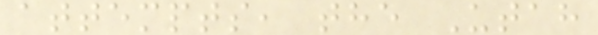attempts, the Utah
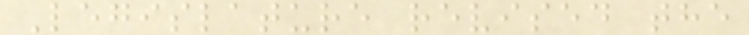Legislature revised the
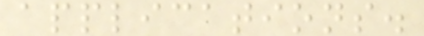applications.
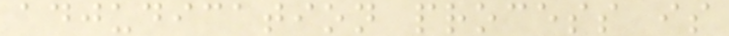adjudication process is
